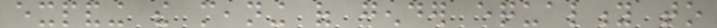expanding the meaning of gender equality to
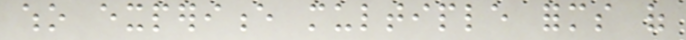who experience multiple forms of
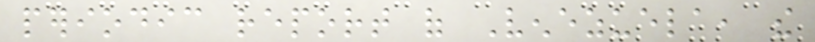periodic report of Venezuela, the
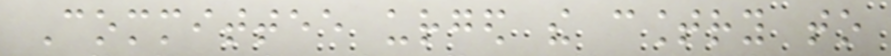Committee urged the country to
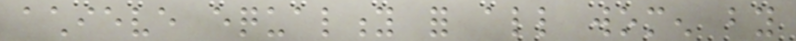achieve equality for all women by
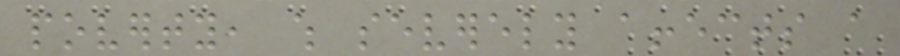poverty, which severely affects a
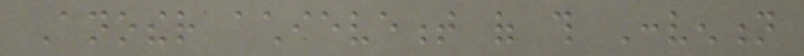Another achievement of this Convention
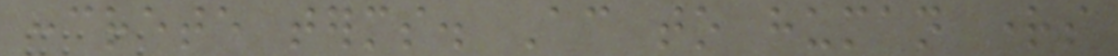concrete terms. According to human rights
